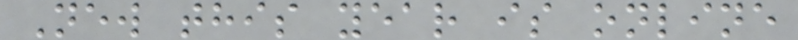New this year is online
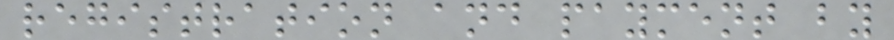registration and payment by
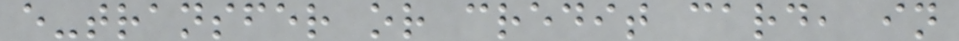e-transfer or credit card, in
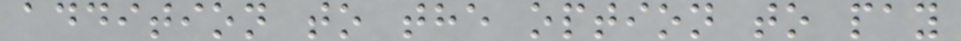addition to the option to pay
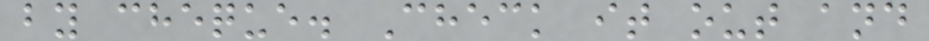by cheque. Check it out and
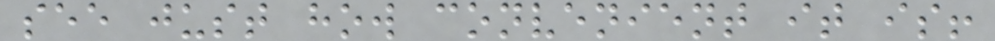see just how convenient it is!
